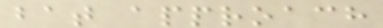bat approach
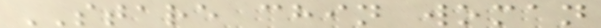STARE chin woman
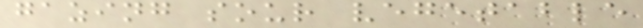gazing sour vegetable
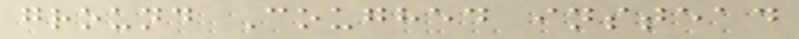ground Coughed instead
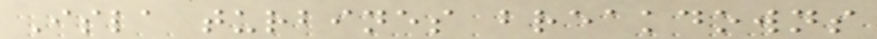Isla turbines breakdowns
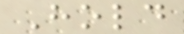Hold
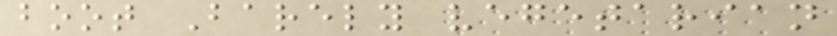boot Barely vegetarian
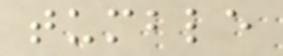tumble
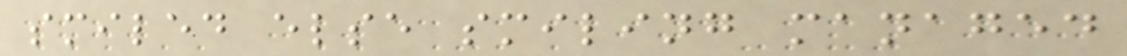smiled else smiling managed
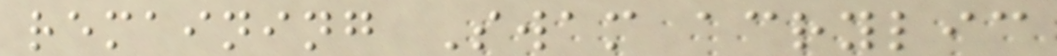remaining Swam acrylic
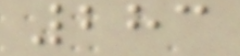283
